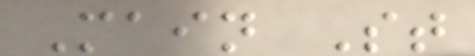Main St
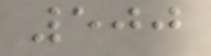500
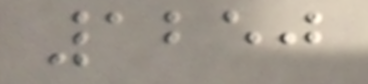1250
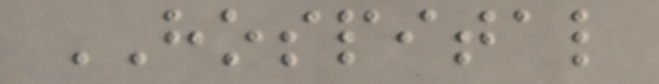HOSPITAL
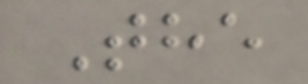The
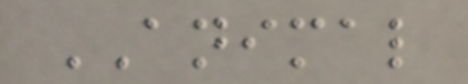ANIMAL
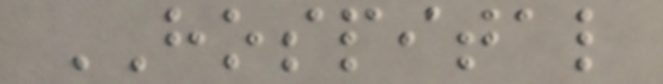HOSPITAL
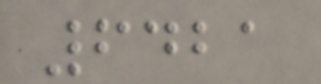6421
